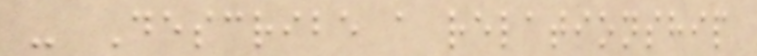- Describe a relationship
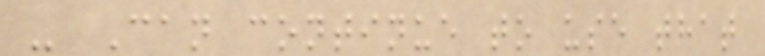- Can continue to use that
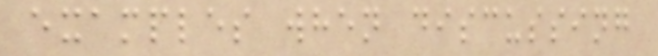examples when discussing
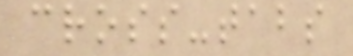cross-tabs
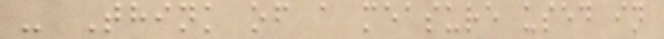- Think of a measure used in
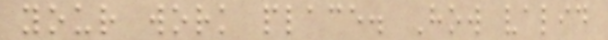your work place. How valid
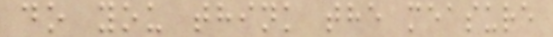do you think the measure
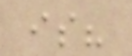is?
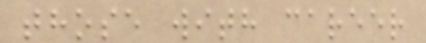those with career
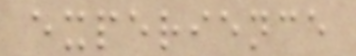experience
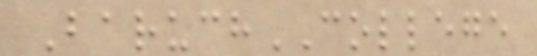BaruchCOLLEGE
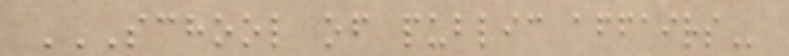SCHOOL OF PUBLIC AFFAIRS
